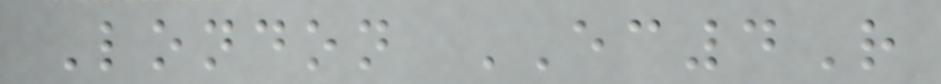London EC4R
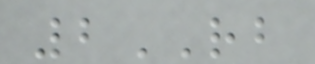2RB
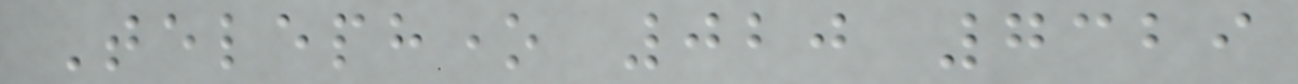Telephone 020 7329
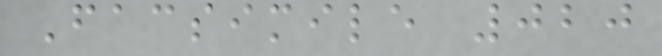Facsimile 020
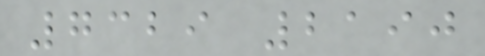7329 2190
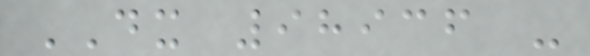DX 98936 -
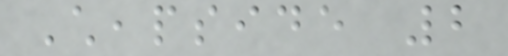Cheapside 2
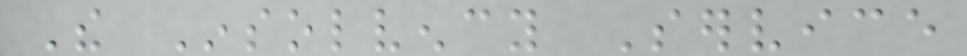The Insolvency Service
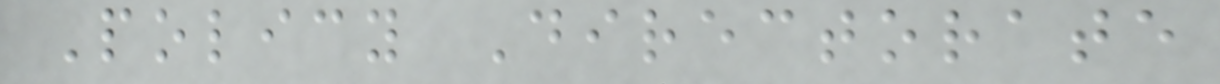Policy Directorate
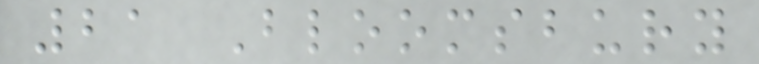21 Bloomsbury
